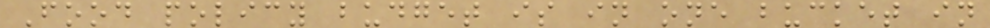Food policy budget is in one bucket in
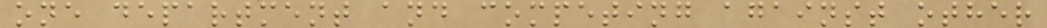one department and competing against other
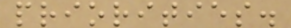priorities.
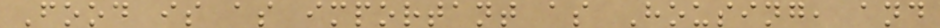Food is as important as Housing, and
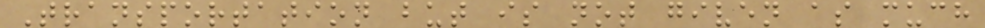Transportation but is not given as much
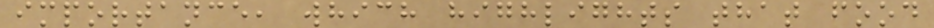importance, which highlights that food
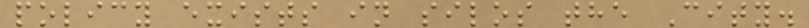policy exists in silos the City.
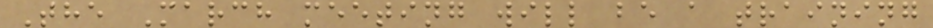The March meeting will be a training
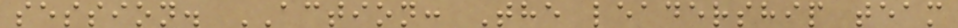session. ACTION: The leadership team
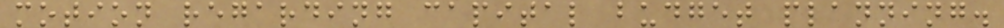motion regarding capital budget planning.
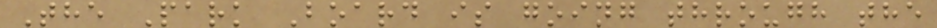The Park Board is going through the
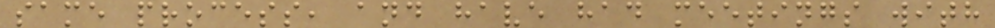same process, and have had meetings with
